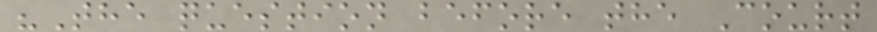"The question before the Court
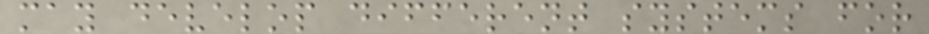may develop different systems for
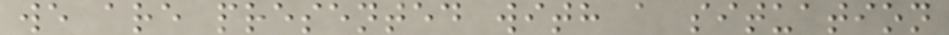we are presented with a situation
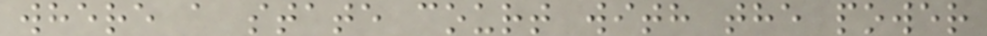where a state court with the power
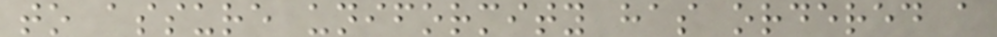to assure uniformity has ordered a
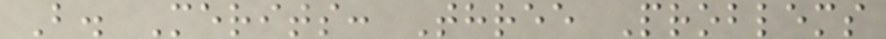B. Merits: Three Problems
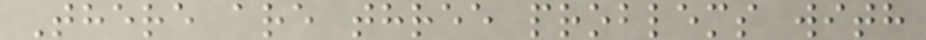There are three problems with
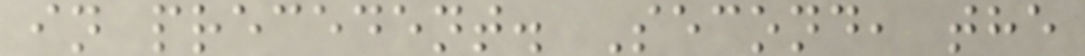in precedent. Second, the
